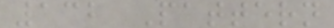132 Pattern
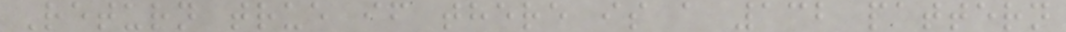Return true if there is a 132 pattern
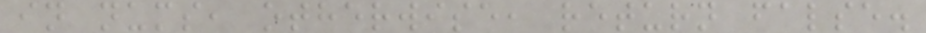in nums, otherwise, return false.
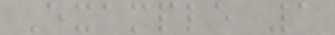Example 1
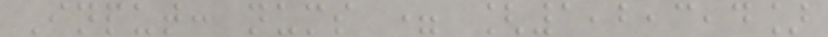Input: nums = [1,2,3,4]
